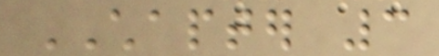CHAPTER 3
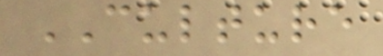CULTURE
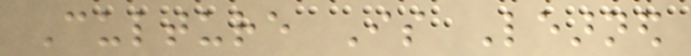Culture Is Learned
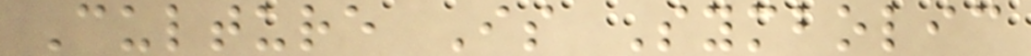Culture Is Symbolic
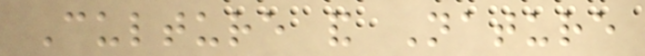Culture and Nature
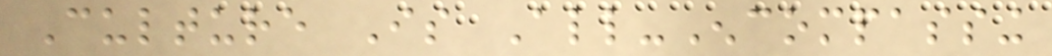Culture Is All-Encompassing
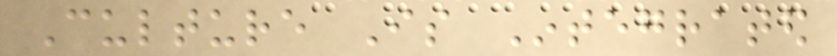Culture Is Integrated
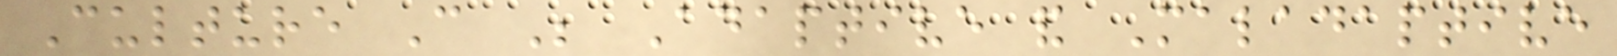Culture Can Be Adaptive and Maladaptive
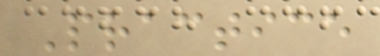Practice
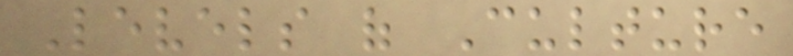Levels of Culture
